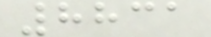8831
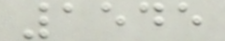1545
